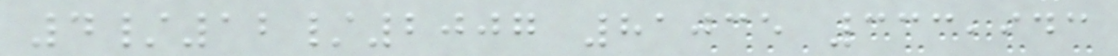4/12/2007 81035 333,943
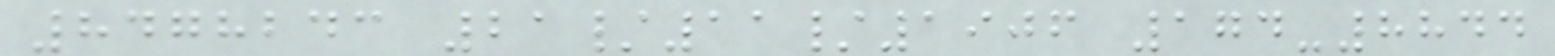8478243 21/11/1906 174-8844
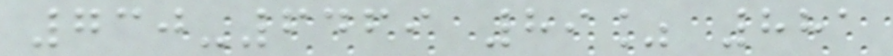730-6469 89% 881
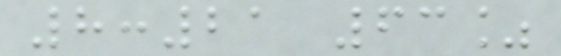8:21 63%
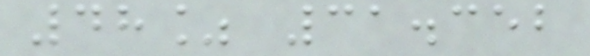48% 31.352
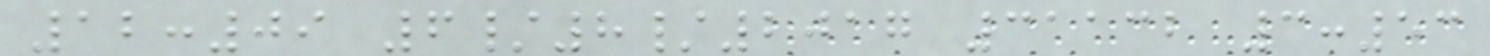12:09 6/8/2017 31132 3:53
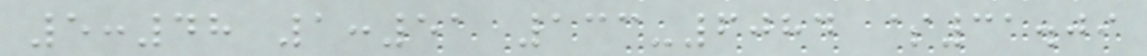5:48 1:51 133-6084 $31.09
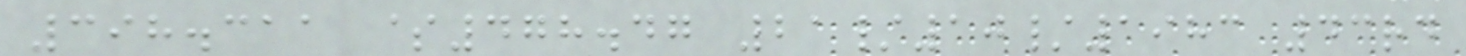398.311 $478.47 21/10/1983 43rd
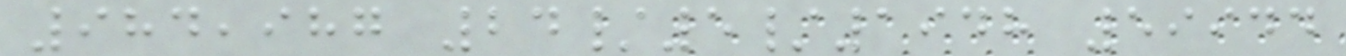984,987 24/5/1948 59944
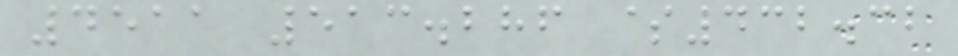4511 513.286 $432.32
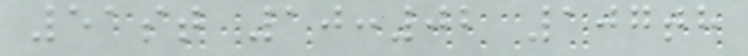51st 10:02 107th
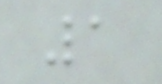1
